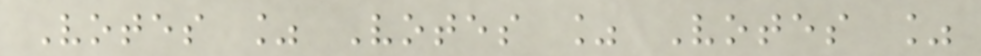Votes % Votes % Votes %
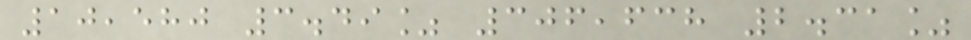10,580 3.49% 306,638 2.31%
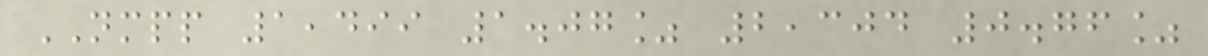NMPP 1,499 1.07% 2,304 0.76%
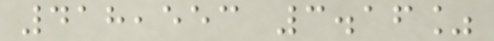418,553 3.16%
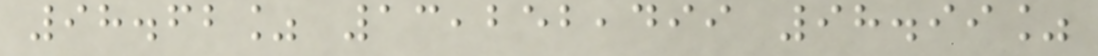98.62% 13,252,499 98.99%
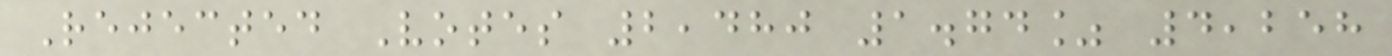Rejected Votes 2,480 1.74% 4,258
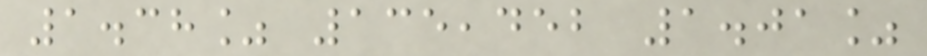1.38% 135,452 1.01%
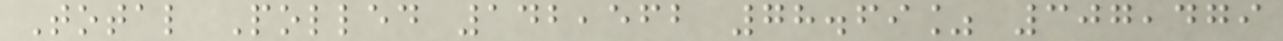Total Polled 142,562 78.69% 307,479
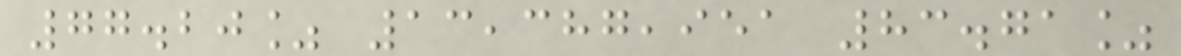77.20% 13,387,951 83.71%
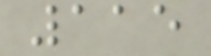115
